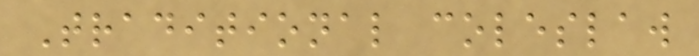Traditional coleslaw
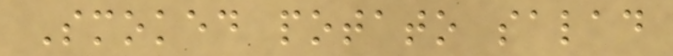Smoked potato salad
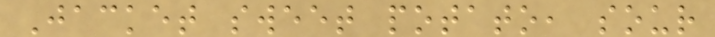Jacket sweet potato, sour
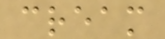cream
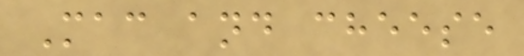Mac and cheese
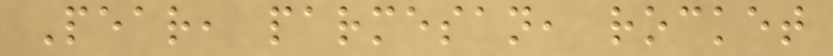Pear, parmesan, rocket
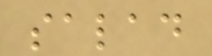salad
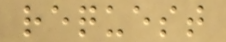request
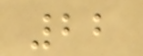22
